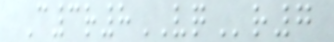C3r8VQr7
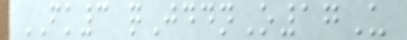FK3 qJddnO17U
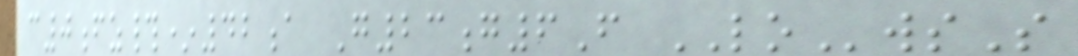c0fz#*42a G23g6F LOwsS
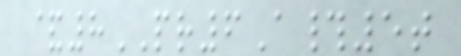&8PR6A#5t
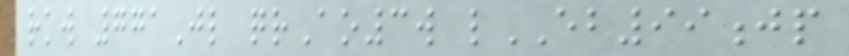rkw 771Jl qrAo3w lEB99jp
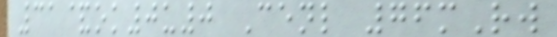31&ok0u0 Cenl 76mRw
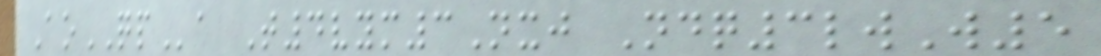AoQPa T4vym3Nxj Ndq3lwW5
